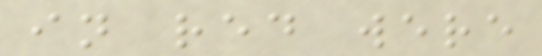in red were
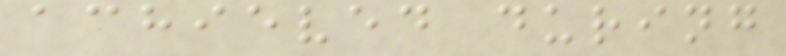achieved during
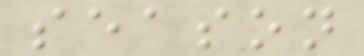season
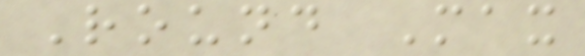Round Max
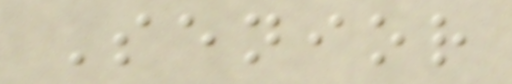Senior
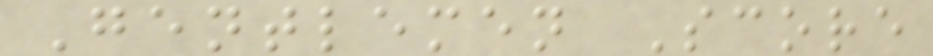Gentlemen Score
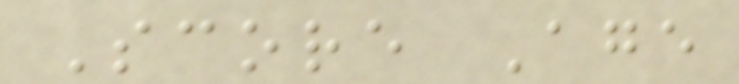Score Age
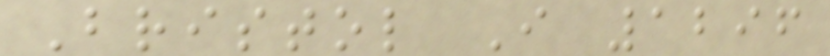Bristol I 1296
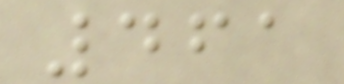461
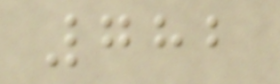782
